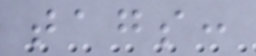tags:
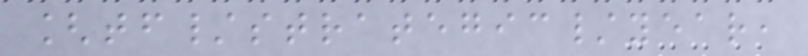[tf/strategic/year,
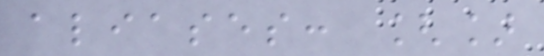aliases: []
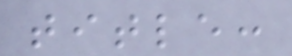title:
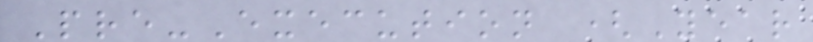Pre-Execution (Year
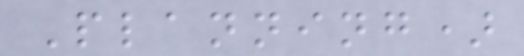Planning)
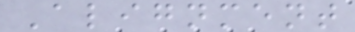Alignment
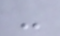-
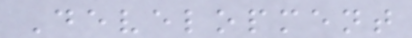Development
